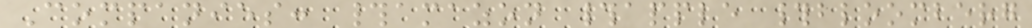Companies: #amazon #apple #bloomberg
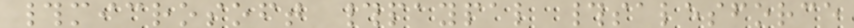#microsoft #paypal #salesforce
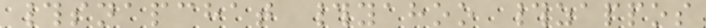#snapchat #yahoo #zappos
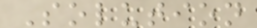Solution
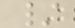/
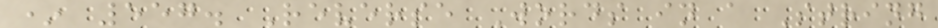* 557. Reverse Words in a String
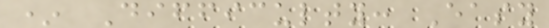* Difficulty: Easy
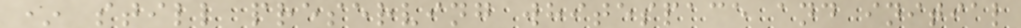* still preserving whitespace and initial
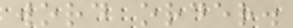word order.
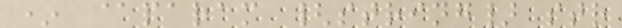* @param {string} str
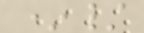*/
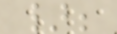};
